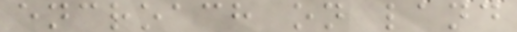encroach on land
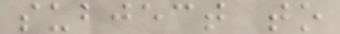subject to
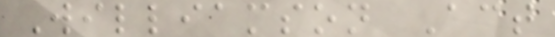Williamson Act
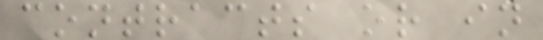contracts or in
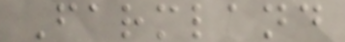Farmland
